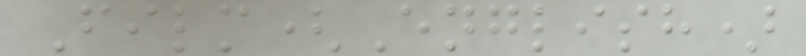Film(English)
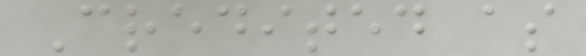Credited as
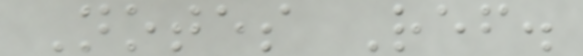Notes Ref.
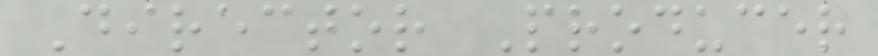Director Producer
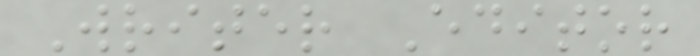Writer Editor
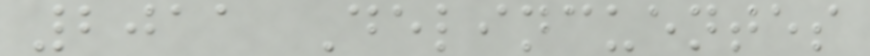2011 Delincuentes
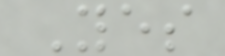Yes
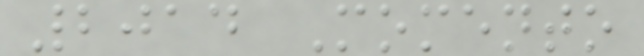2014 Momento
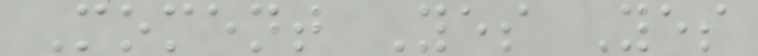Moment Yes Yes
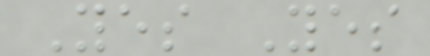Yes Yes
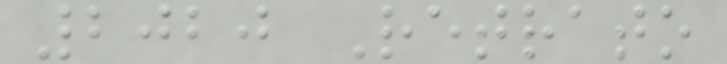2020 Retrato
